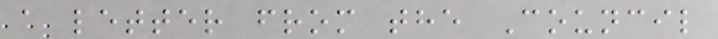a letter from the Council
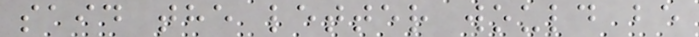said the letter would be
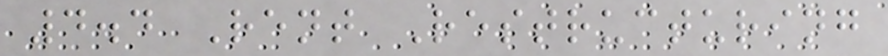4.4 Rent Restructuring
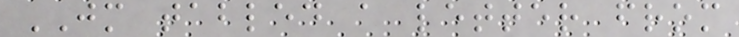JM tabled a letter from
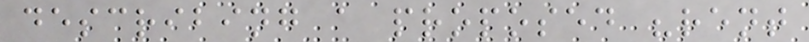describing a proposed "rent
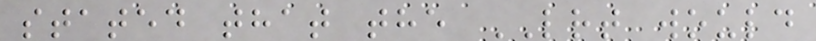stated that the LRT would
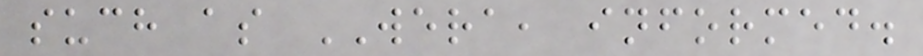such as WERA, informed.
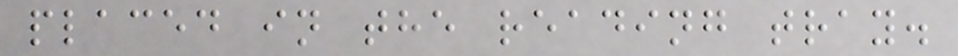placed in the reading tray.
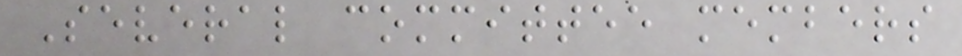Several committee members
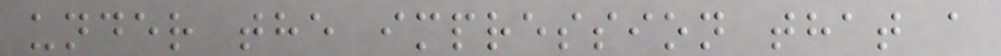under the impression that a
